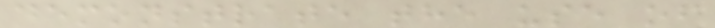demonstrate the use of
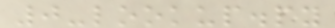0-lookup.py
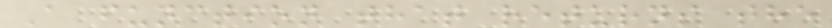A function that returns the
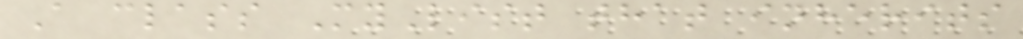A class MyList that inherits
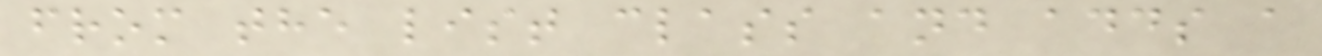from the list class and adds a
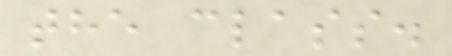the class.
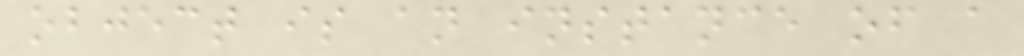object is an instance of a
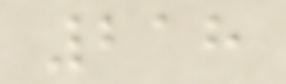218
